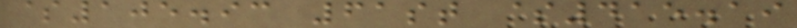$105.93 61st $415.19
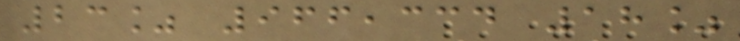23% 966,334 18%
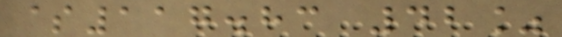$117.83 42%
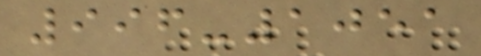996-1051
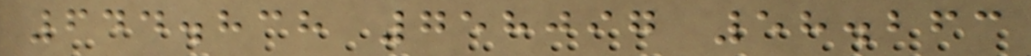644.838 758097 58.263
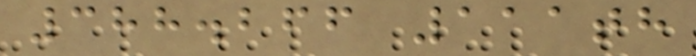388.266 111th
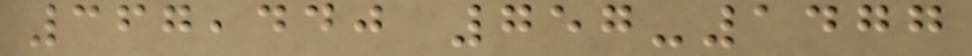367,440 757-1477
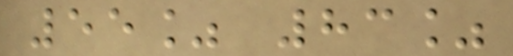55% 83%
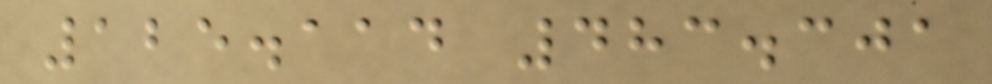125.114 483.301
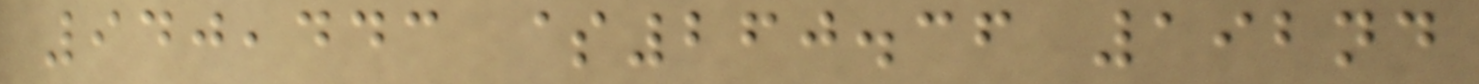940,443 $260.36 192nd
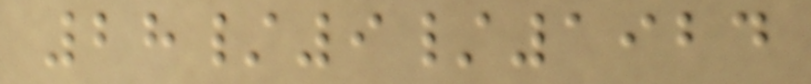28/9/1924
